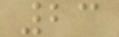23
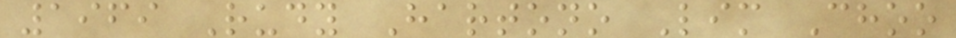1969 Rudy Hartono Lim Choo
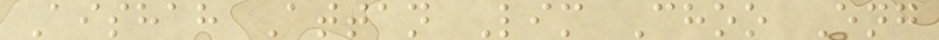Aishah Attan Lim Choo Eng
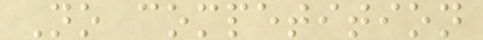No competition
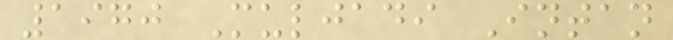1970 Muljadi Intan
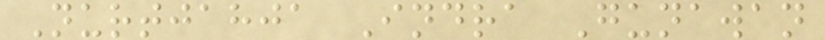Nurtjahja Indra Gunawan
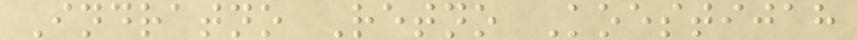Indratno Retno Koestijah
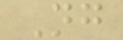Ng
